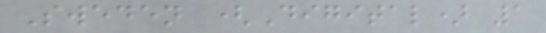Sweden (Digital) 1
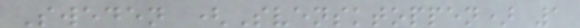Sweden (Svensktoppen) 1
